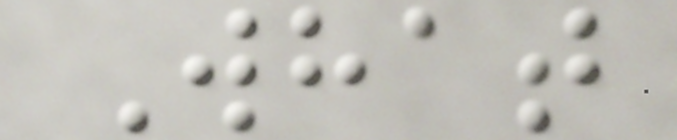What
